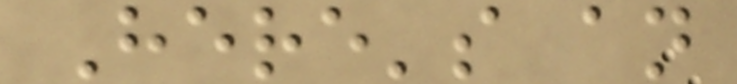Here's an
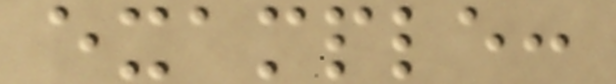example:
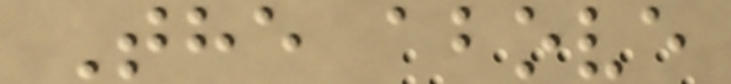The above
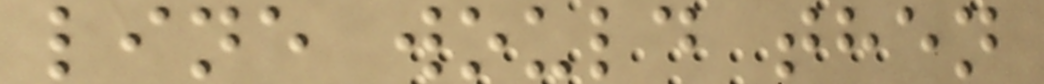line would then
